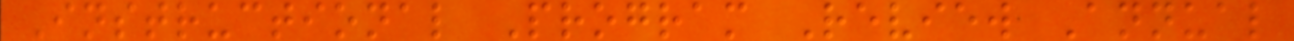Instructional Program Review Annual
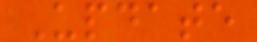Update
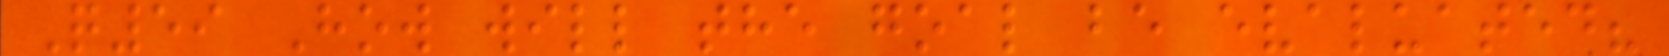Q59 How will the goal be evaluated?
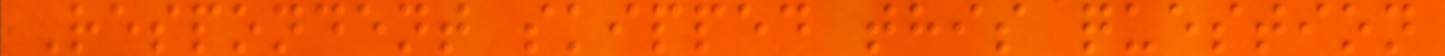Respondent skipped this question
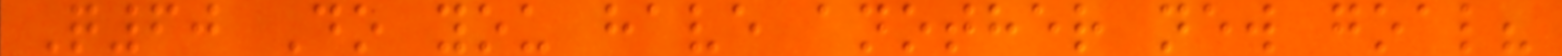Q60 Do you have another new goal?
